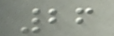26
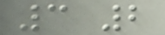3 2
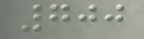700
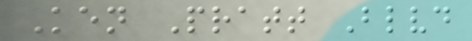Ken Pratt Blvd
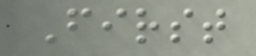First
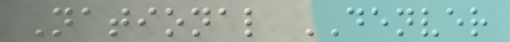National DENVER
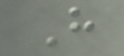H
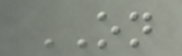ON
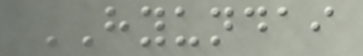HYUNDAI
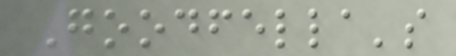Goodfella's
